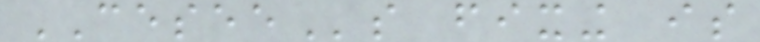CESEEs fixing is
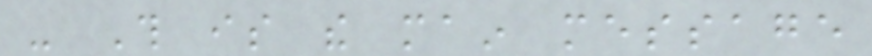- This is the main message
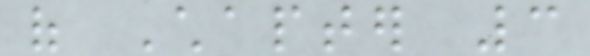of Chapter 3
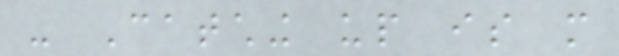- Catching up is more
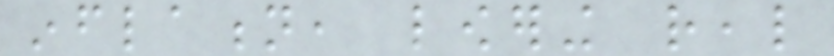inflation, lowering real
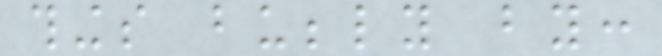things bubbly by:
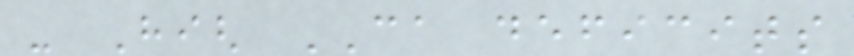- High CA deficits
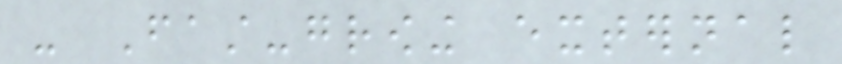- Fast-growing external
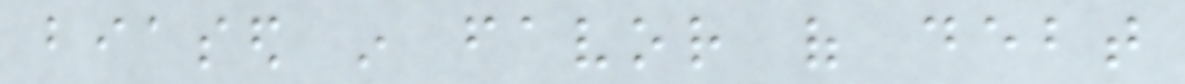biased in favor of debt
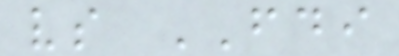vs FDI
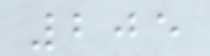205
